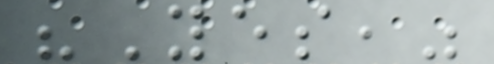"Yes,"
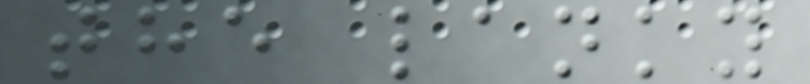the lanky
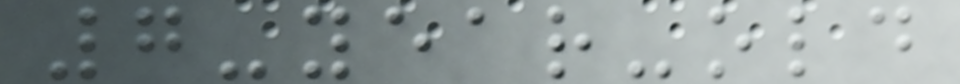7-year-old
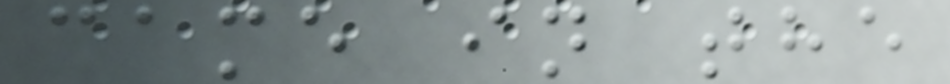came in the
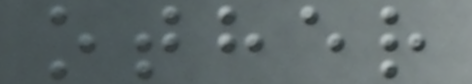other
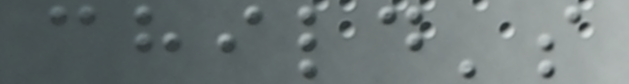child's
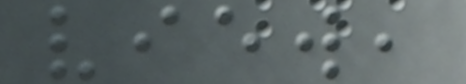view,
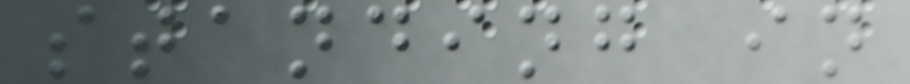standing in
